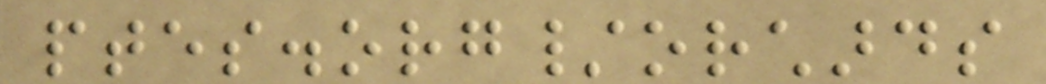ptes.org/orchards
